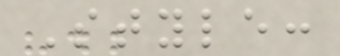Style:
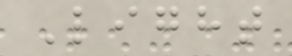Light
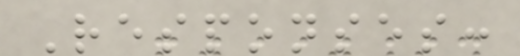Responses:
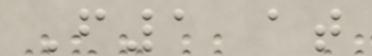F1 at
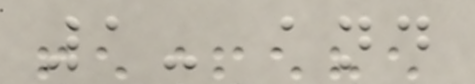1- and
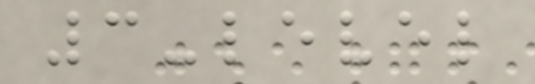3-level
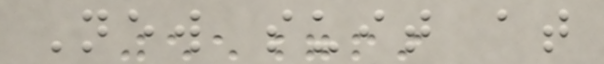New suit at
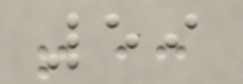59
